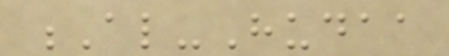Al-Hudaa
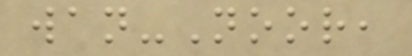wan-Noor,
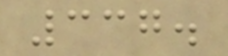337.
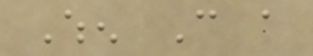When Can a
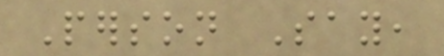Person Say,
